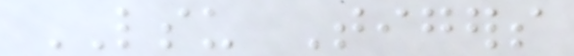LSU Tigers
